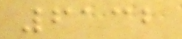6132
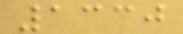1330
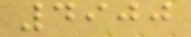4900
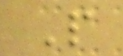P
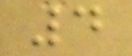4
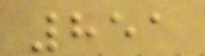851
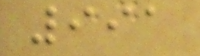991
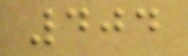404
